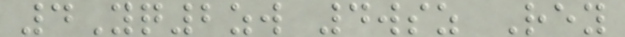4Yq2zw 4wsz Rey
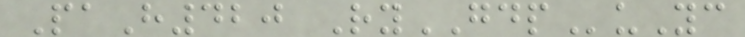PaH420 RyGDPuYc
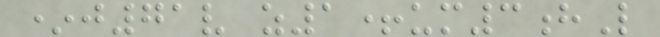*j71v z1+um3hL
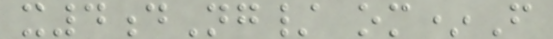x4dNg/ om*F
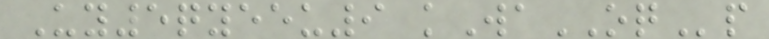Uy5qyeeu9 kWaOQp
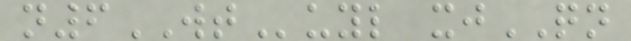n6WTuyl xjQN
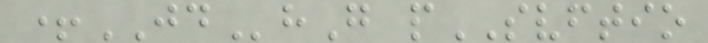+JDhG pSVFTIO
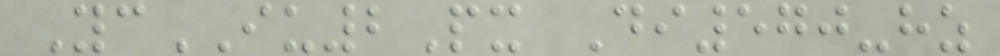YcIU2Px Di570-hz
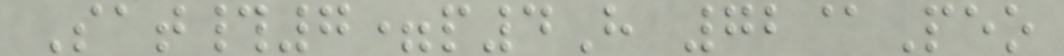Sat#7=p4H 72@Peo
